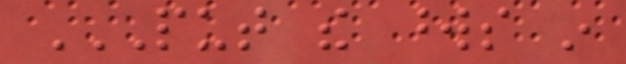PUT THE WORDS IN
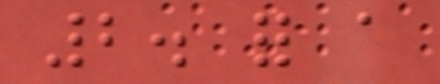2. for a
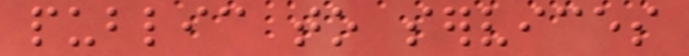public to services
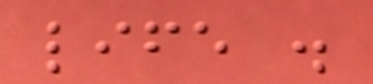life .
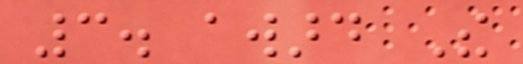3. award The
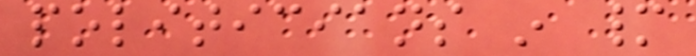politicians in many
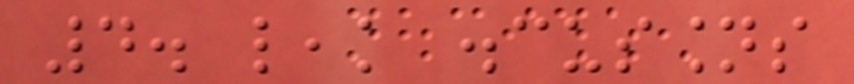4. leak discussions
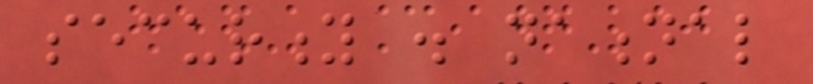security . national
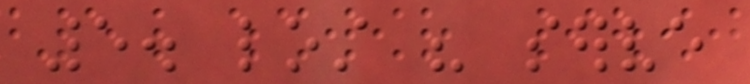5. lost his serve
